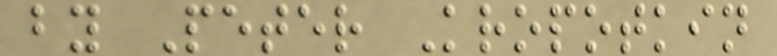by Peter Kropotkin
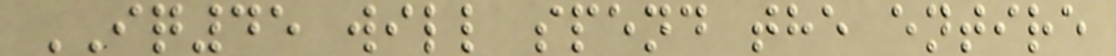IQ45 will spend the entire
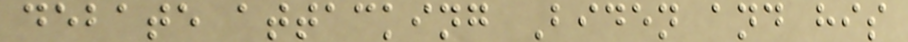debate attacking Biden and his
